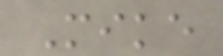Mike
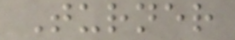Turner
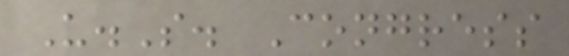U.S. Congress
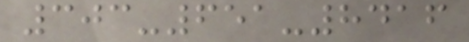303-651-8416
